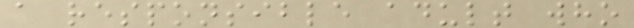a responsible adult who
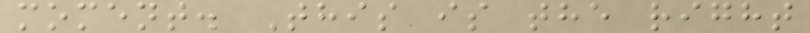moment. This is the right
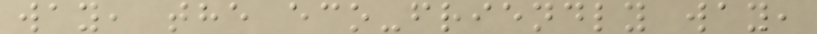way, the eco-friendly way,
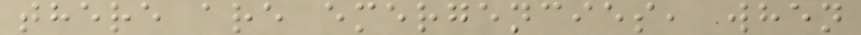there are emergencies, when
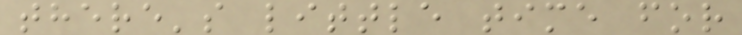there's little time for
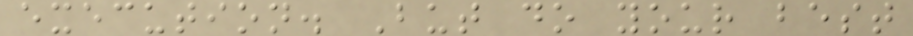execution. But do your best
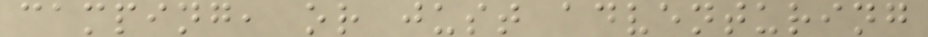camping, or just adventuring
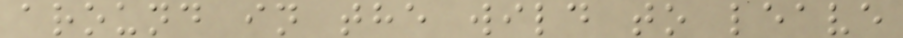around in the wild to leave
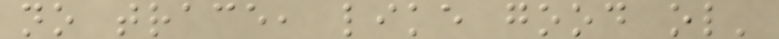no trace, like good ol'
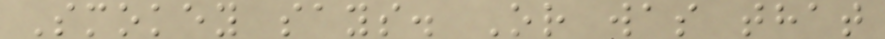Smokey says. Or was that
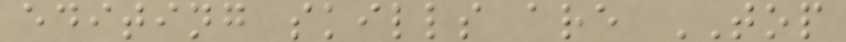editing skills are TOP
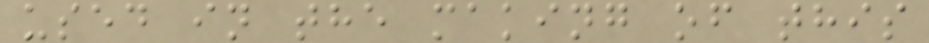used in the making of this
